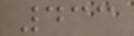433
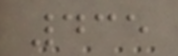435
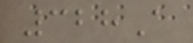328A
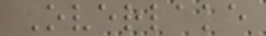Overlake
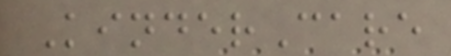KinderCare
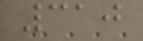310
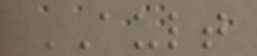AULT
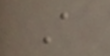A
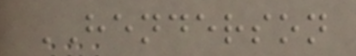HENDERSON
